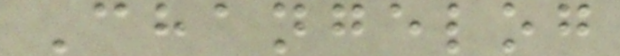Changelog
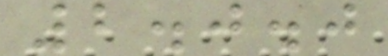2.0.0
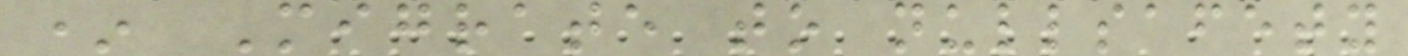* Migrate to nullsafety
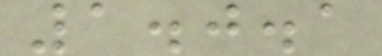1.0.1
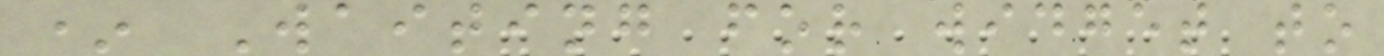* Waiting for widget to
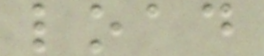load
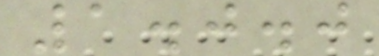1.0.0
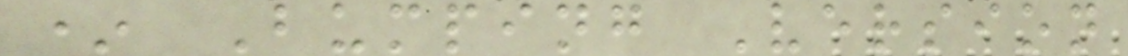* Bumping Version
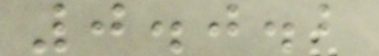0.0.2
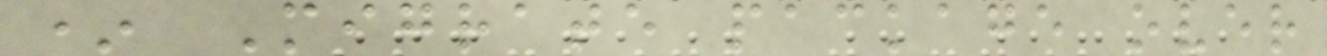* Migrate package over
